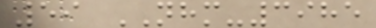59 NHM-3985
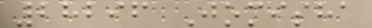28296 Jomisha
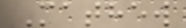Mathew
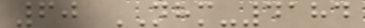60 NHM-4184
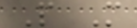P M
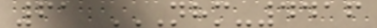61 NHM-4416
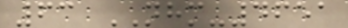63 NHM-4651
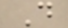D
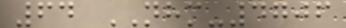64 NHM-4706
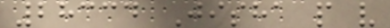28334 Jisha p v
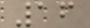16
